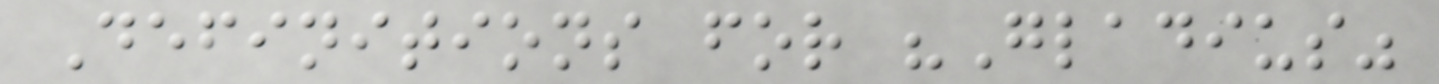Definitions for "Gladius"
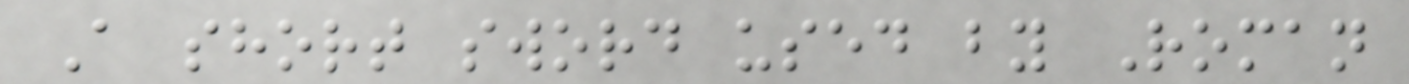A short sword used by Roman
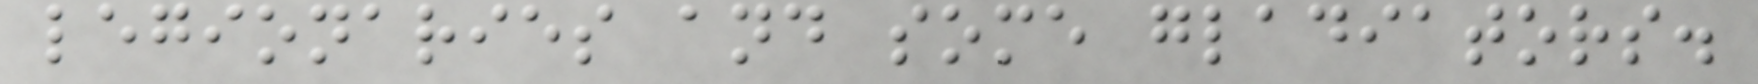legionaries and some gladiators.
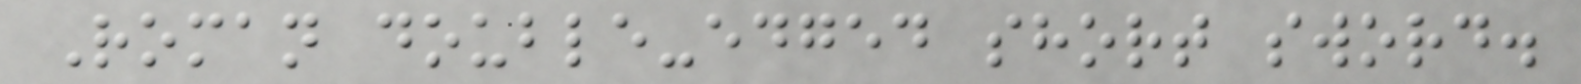Roman double-edged short sword.
